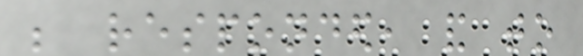be responded, and to
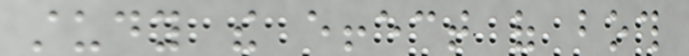study the effect of both
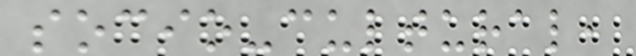socio-cultural,
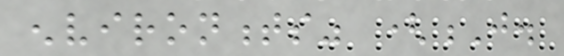environments" (J.
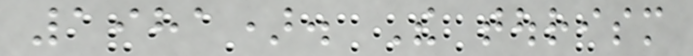1981). The tourism
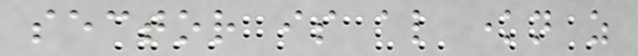sector is also known as
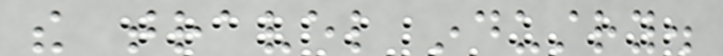the travel industry.
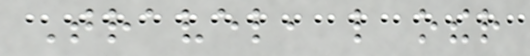Travel, like other
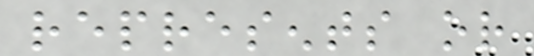represents or
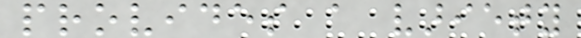provides a variety
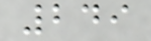249
